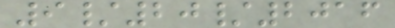9/20/2016
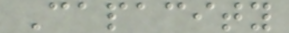Capacity
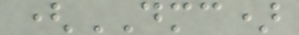(DMC)
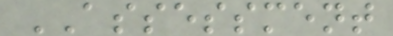ASSESSMENT
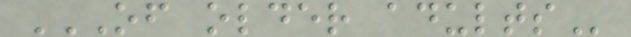OF OLDER ADULTS
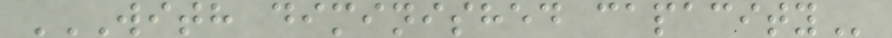WITH DIMINISHED CAPACITY
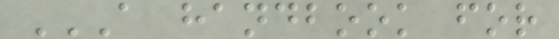A HANDBOOK FOR
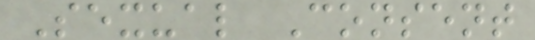Sexual Consent
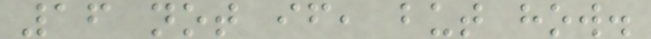16 not if, but how.
